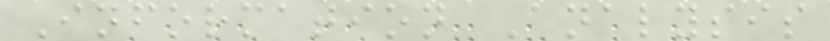Information Analysis
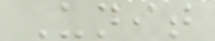Unit
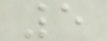5
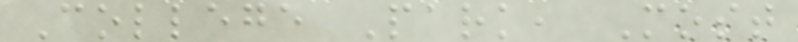College Park, Most
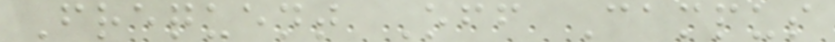Frequent Off Campus
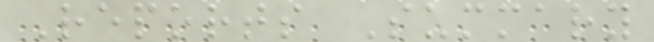Reports Summary
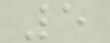5
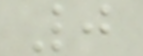0
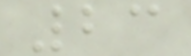23
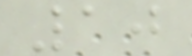10
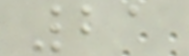21
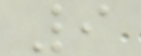9
